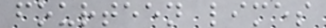fourteen limes
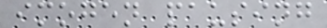imogen pausing
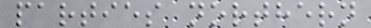parties northern
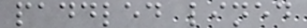paddled lined
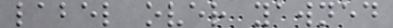label over yawned
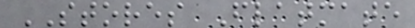STORES Flatmate
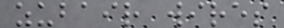zubair wires
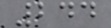244
